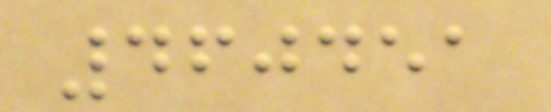460451
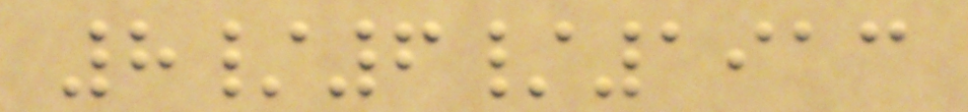8/6/1913
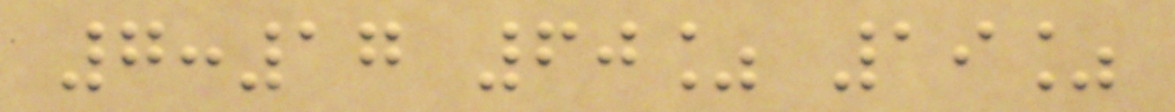7:17 60% 19%
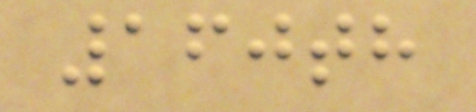160th
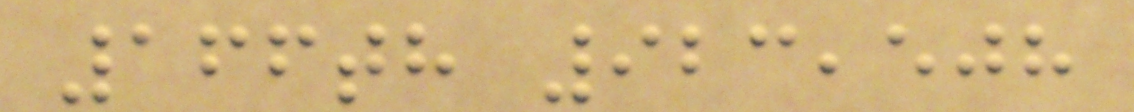166th 923,508
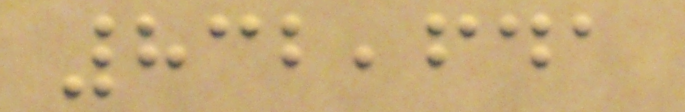832,641
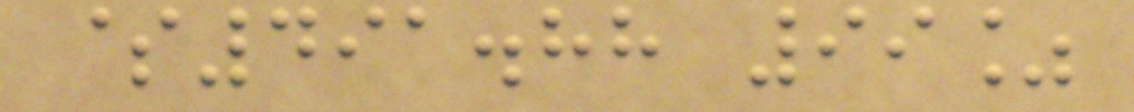$491.88 99%
